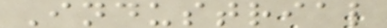Industrial
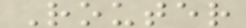Router
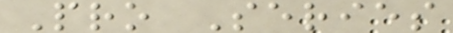Pro Series
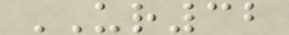UR32
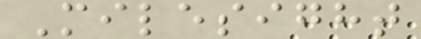Milesight
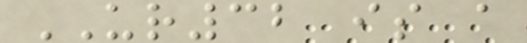UR32 is a
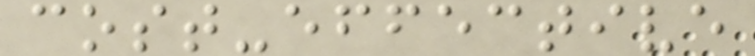cost-effective
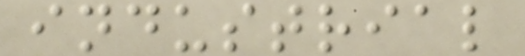industrial
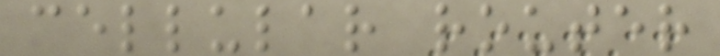cellular router
